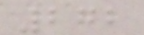272
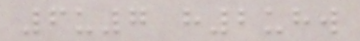6u7 h2uhw
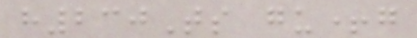h230Ts gu+g
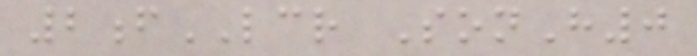2fLCR SonH0
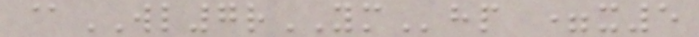@WL7rYMhp =x5
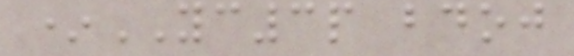*YC3p bdoj
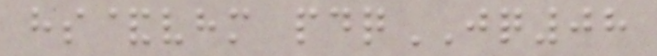hs&vhm pdqJQ08
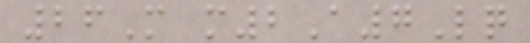26M m2A7Lq
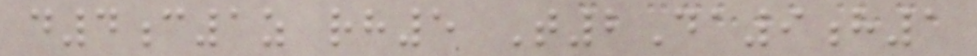d4c1z rh5 T2Da9h1
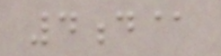4d@
